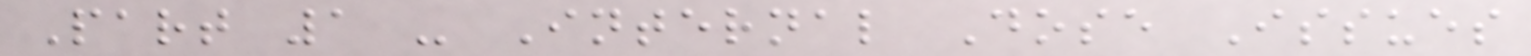Part 1 - Internal Dose Issues
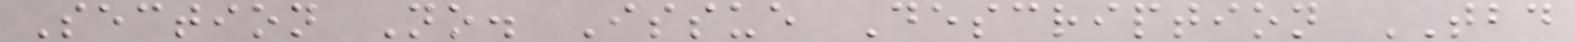Section No. Issue Description TBD
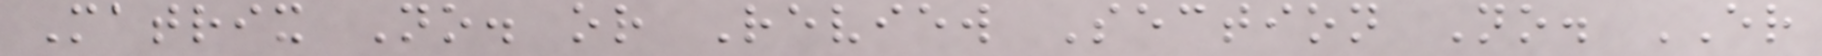Matrix No. or Review Section No. ER
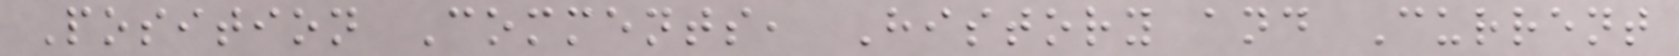Position Comments, History and Current
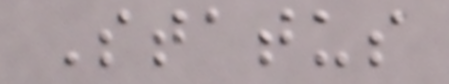Status
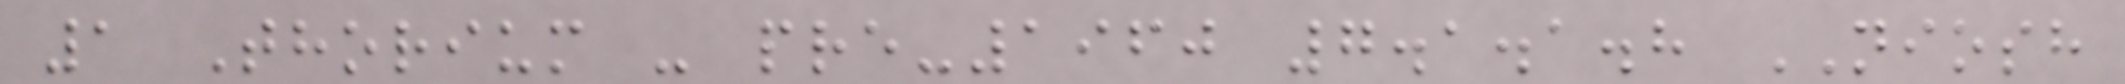1 Thorium - pre-1960 7.1.1.8 NIOSH
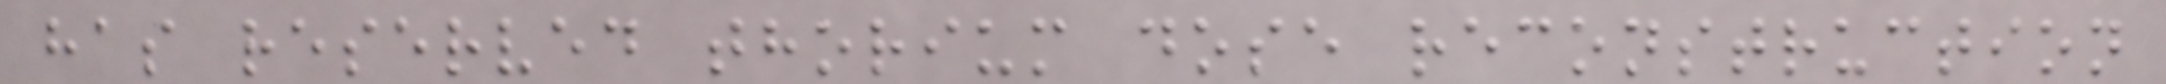has reserved thorium dose reconstruction
